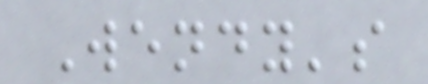Wendy's
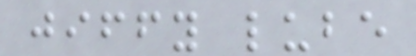jiffy lube
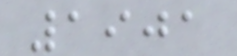1901
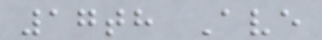17th Ave
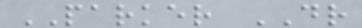PARKER DR
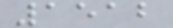1512
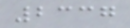2337
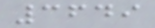3649
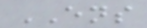ENS
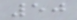50
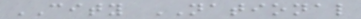CITY NATIONAL
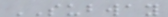SUBWAY
